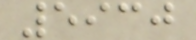5930
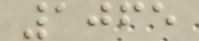1065
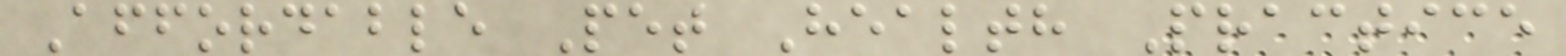Affordable Pet Health Practice
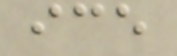ice
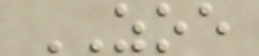ZOE
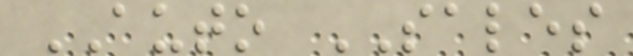AUTO SALES
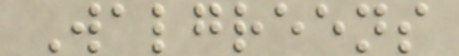Walgreens
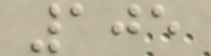105
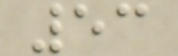53
